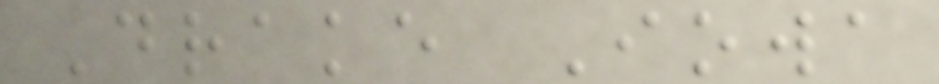Drake Iowa
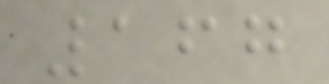167
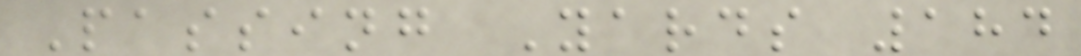Passing Yards 184
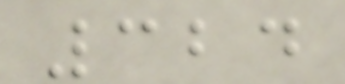324
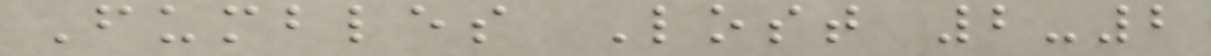Fumbles Lost 2-2
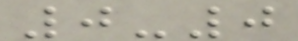0-0
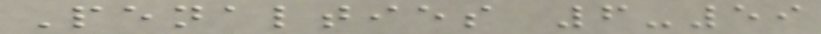Penalties 6-59
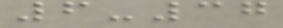6-37
